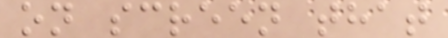on screen that
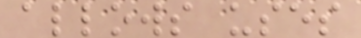allows uses
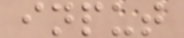input
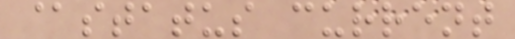@status current
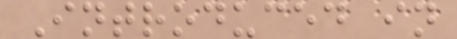Introduced in
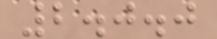2.0.0
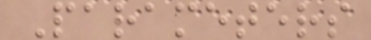Parameters
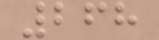268
